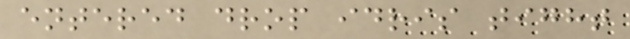entered drop idris tight
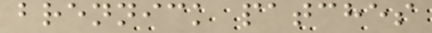brennick patches
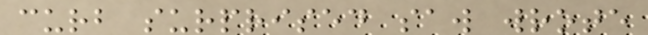curb surprised saw wrote
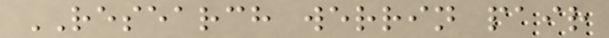RESEARCH werrin pair
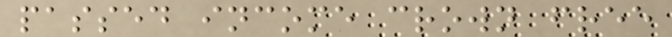passed income crown free
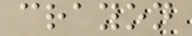crayon
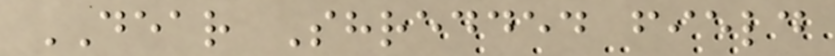DEAR Shredded field
